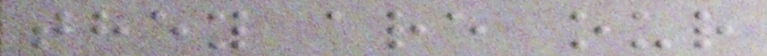they are our
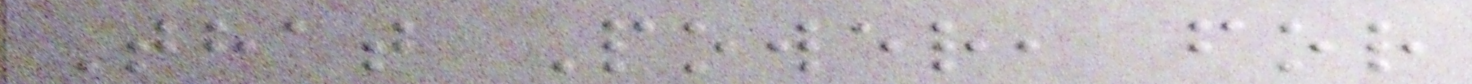That Power, for
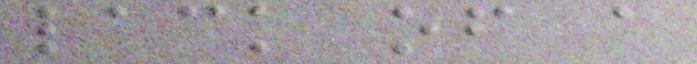lack of a
